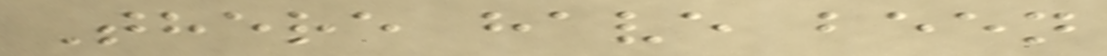There have been
